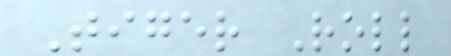Tiger Roll
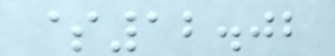$12.02
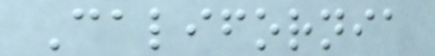California
